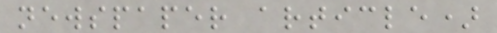newspaper article)
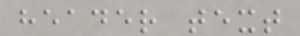header text
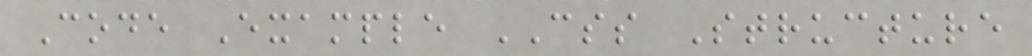Code Example CSS Structure
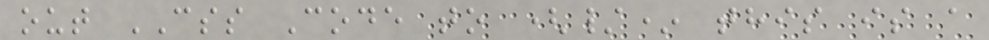out CSS Code to (/* this is a
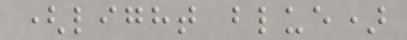(light blue)
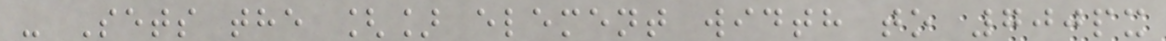- Sets the [] element width to 700px
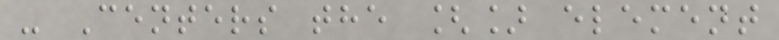- Centers the [] element
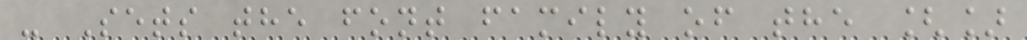- Sets the font family of the []
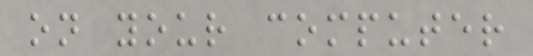on your computer
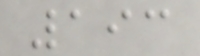193
